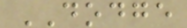DODGE
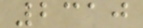2310
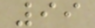99
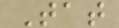Tat
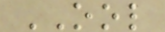OOL
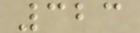323
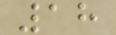18
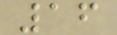16
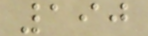190
